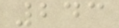243
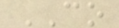CO
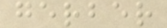gerber
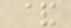&
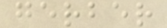gerber
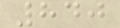840
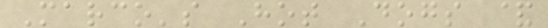Marco's Hot Dogs &
